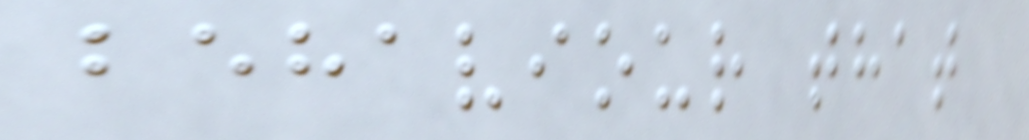behaviour that
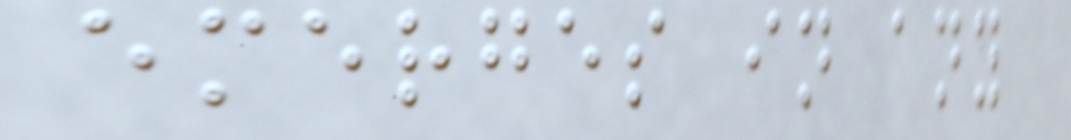emerges in any
